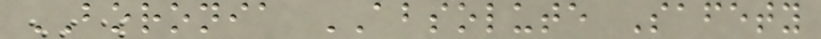BORONIA ABSOLUTE Safety
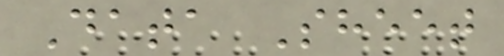Data Sheet
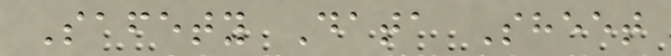Safety Data Sheet
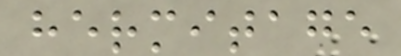hermitage
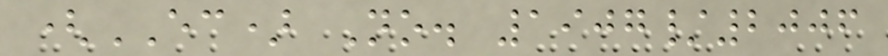(EC) No. 1907/2006
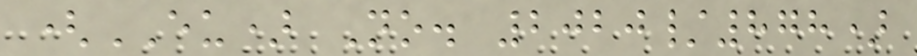(EU) No. 2020/878)
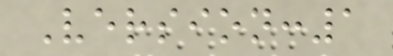Version:1
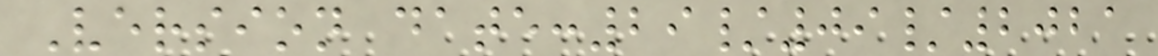Version date:29/09/2021
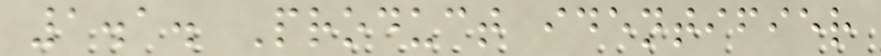1.1. Product identifier
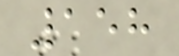158
